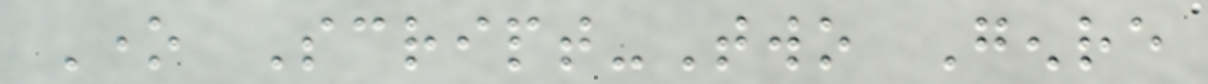One Script-Two Genre
